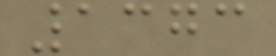1373
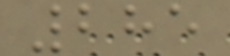285
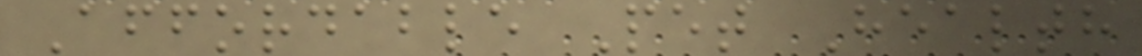Affordable Pet Health
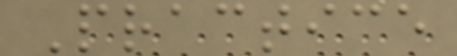Practice
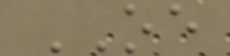OE
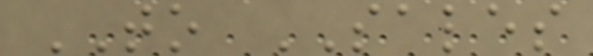TO SALES
